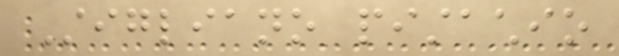Stigliano pistachio
